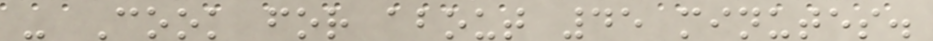- Cook for about 45 minutes.
